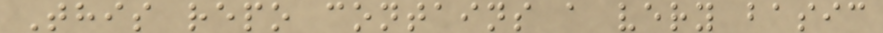This repo contains a very basic
